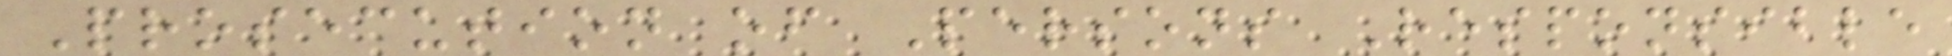Prosecution of Persons Responsible
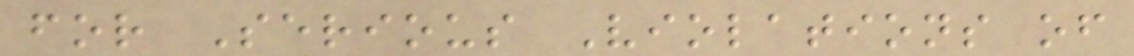for Serious Violations of
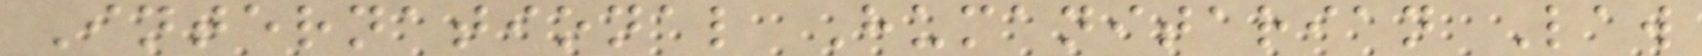International Humanitarian Law
